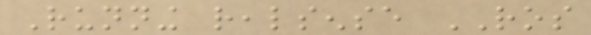Running realsense ROS
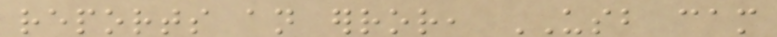reports an error, USB cam
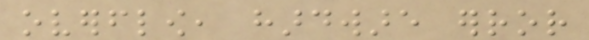overflow, hardware error
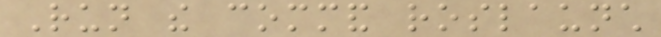Run the command roslaunch
